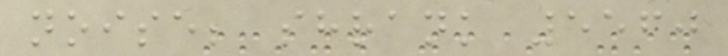noise; shrank 5560
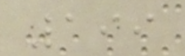199
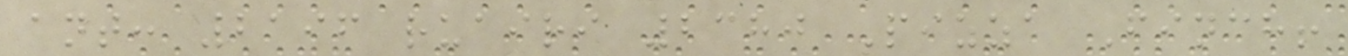ant: 2196 ruairi 2380 Pizza Finch!
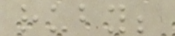ruby;
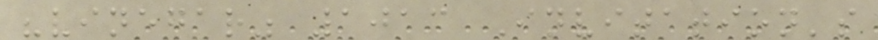"vinegar" 1013 Invitation's
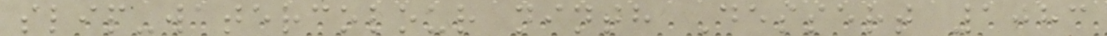slip-watercolour ninth Dessert 1083
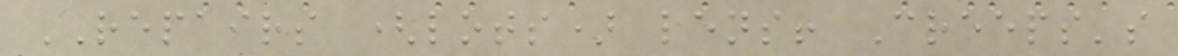REPAIRS (lots) lens! Creeps's
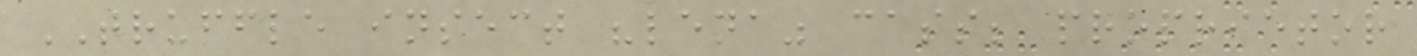TRUFFLE insect "lena" cass; proprietor
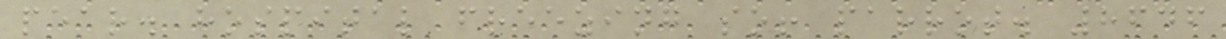pear. hospital freezing so! parrot. 8646
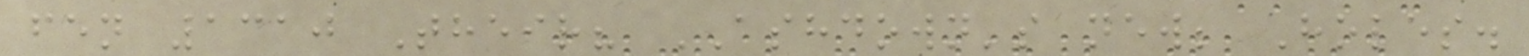fen 1310 Their? ASHDOWN's new; Holes.
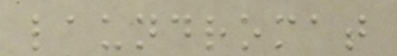laundromat
